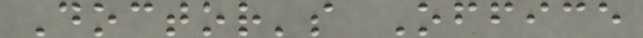Doctor's Office
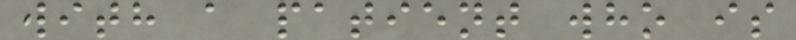with a patient who is
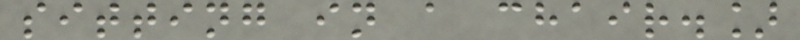sitting in a chair.]
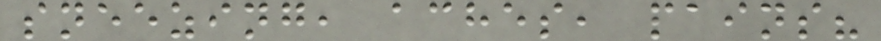sneezing, aches, pains?
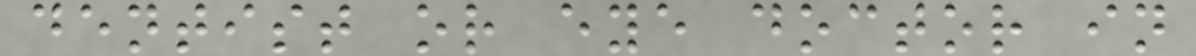dentist or eye doctor in
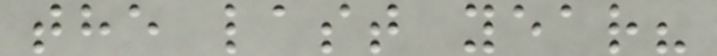the last year?
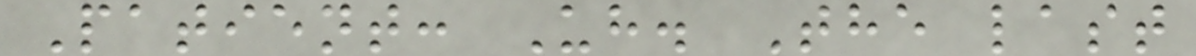Patient: Uh. The last
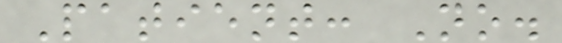Patient: No.
